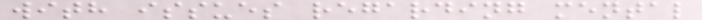with issues regarding mental
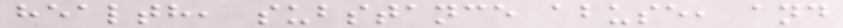health, substance abuse, and
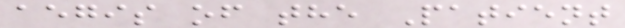aegis of the Patient
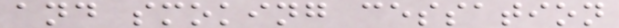and smoking cessation
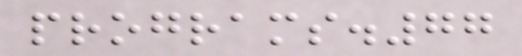programs.77
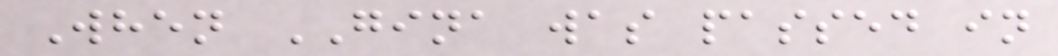When GINA was passed in
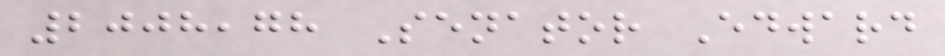2008,78 Senator Edward
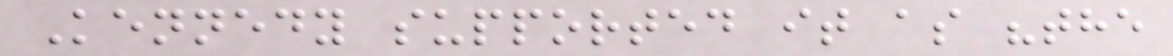Kennedy supported it as "the
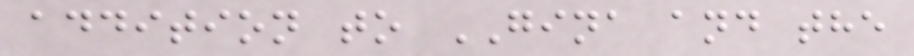addition to GINA and the
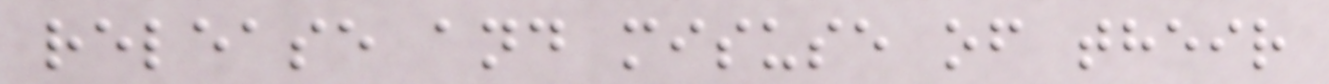release and misuse of their
